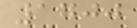1700
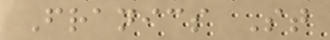Franics St
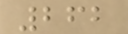262
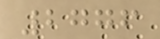2776
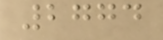2774
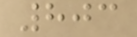803
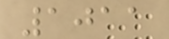1011
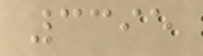3395
